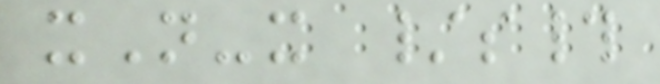xN-x /s#
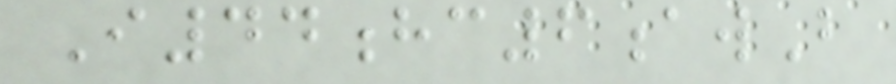I44hc6awB
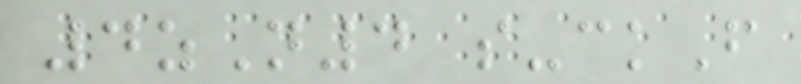4zN4 s-ckF
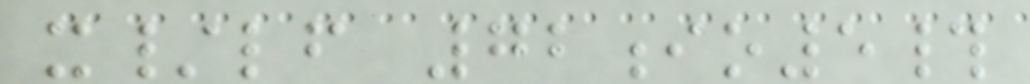x/lf 72io5#
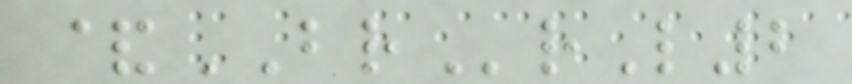&BRrL2
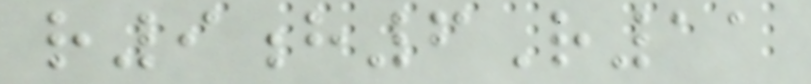r9h6R11
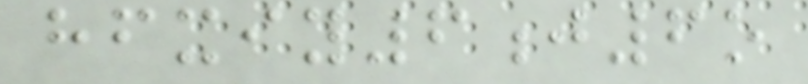hfxiy6j6o
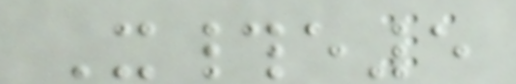X#e5
